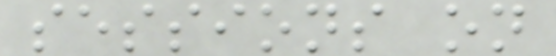sessions on
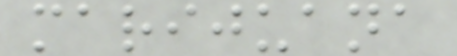marijuana
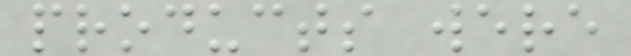products were
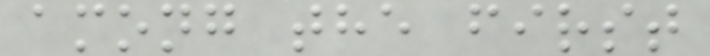among the first
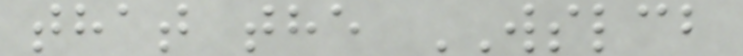that the WSLCB
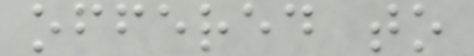offered to
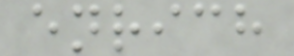enrich
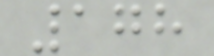178
